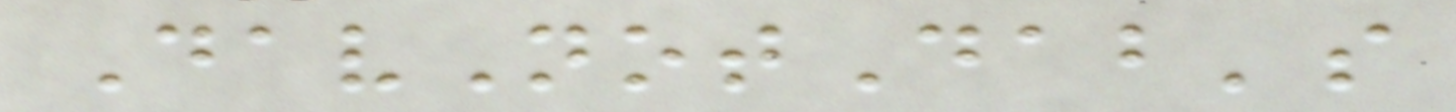DavNotDab's
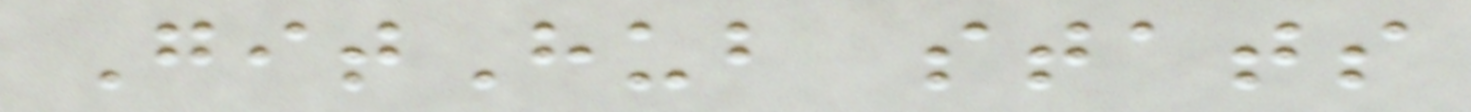GitHub stats
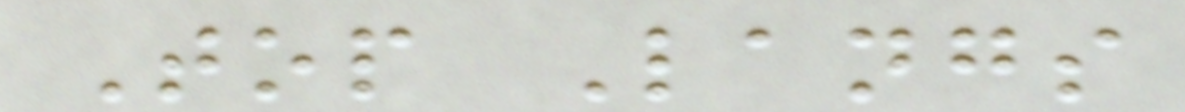Top Langs
